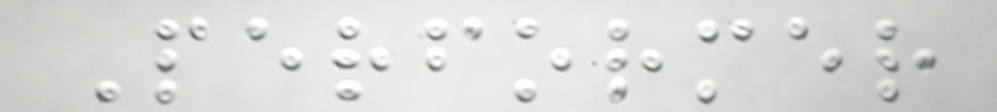Performer
